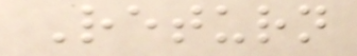Return
